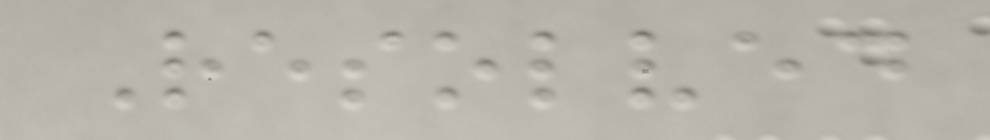Resolved
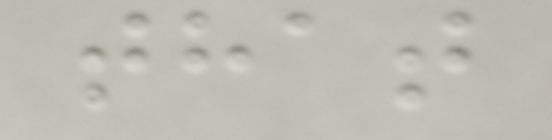that
